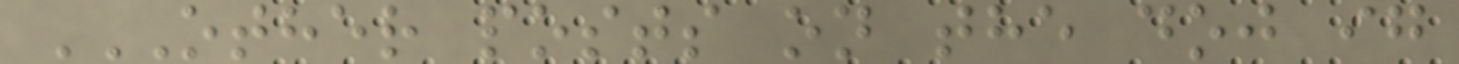OTHER POSTS ON THE DOJ IG
